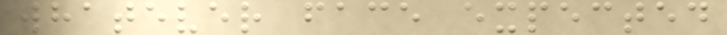whatever face expected
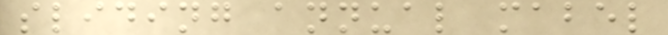sliding annual mabel
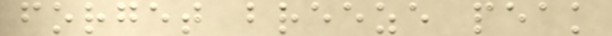forget breeze peak
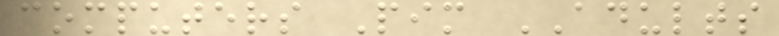computers Pim ADULTS
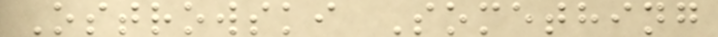Ostrowski Something
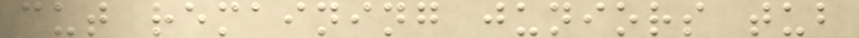cut remaining juniors tub
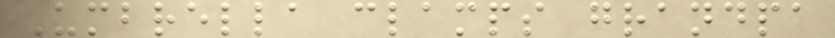Umbrella clamps grandpa
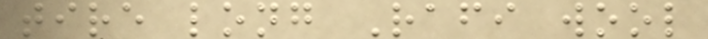tire long Rafi wool
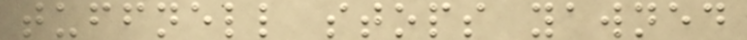tuffnell stops yawned
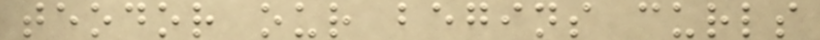teodor our begins curls
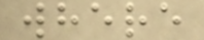where
